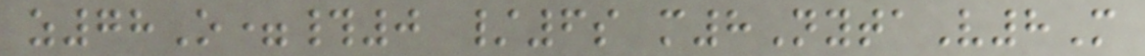z78O=#0 /6s m8NytaV8M
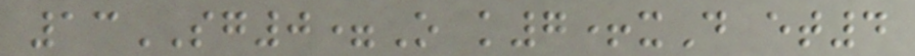13SG0=O k7+xD et4
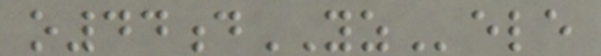o44dYZele
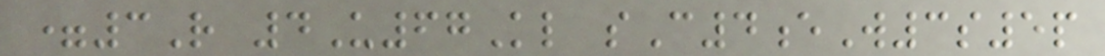=3R 4U67Kl sC4eW3s5p
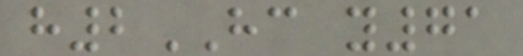h2HC y71
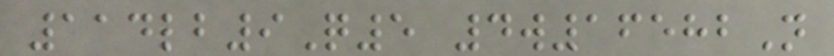114lb9Q5 4w16582N
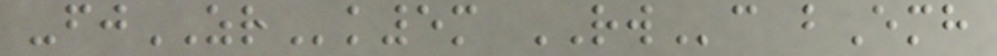-fjZRk5m RWc bEmh
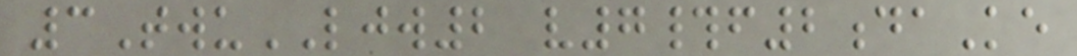3TwuLJW2 v7#f2daKe
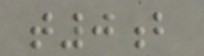t0b
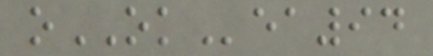oOKea94
